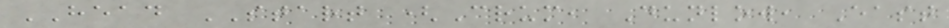HEAD START (Crum, Dunlow, East
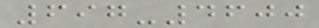697-4600
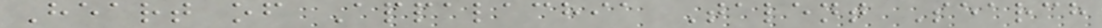Heart of Appalachia Talent Search
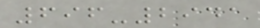696-2941
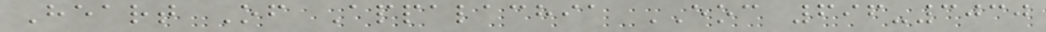Heart Of Appalachia EOC 696-3030
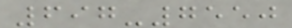697-7550
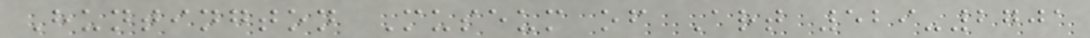Huntington Museum of Art 529-2701
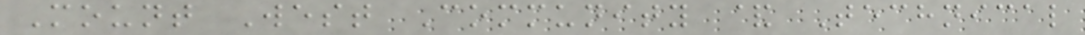Mount West Community & Technical
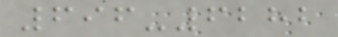696-6282
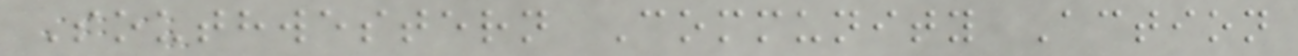Southwestern Community Action
